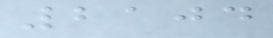2104
